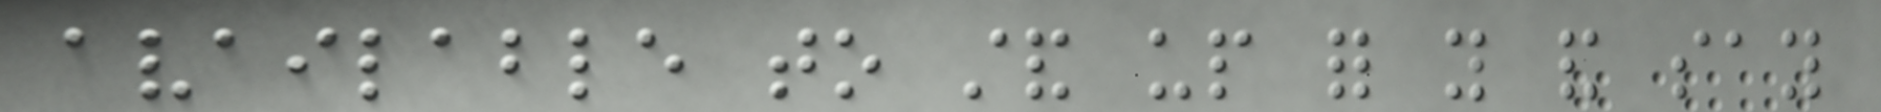available to stand up for you and say
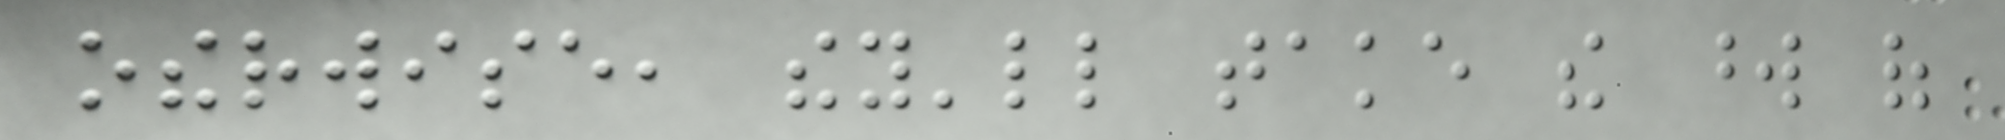otherwise, they'll take the word of
